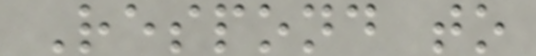Respond to
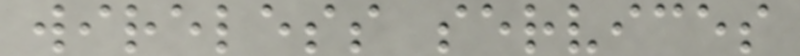wireless services
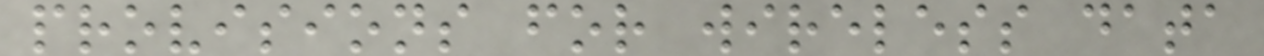provisions for wireless data
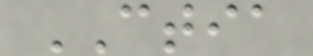CTIA
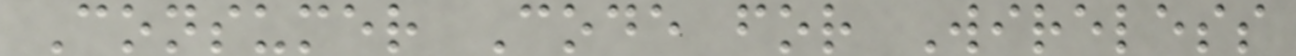Consumer Code for Wireless
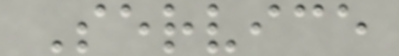Service
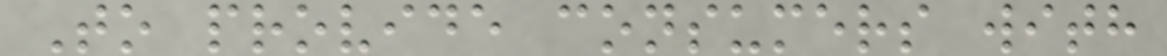To provide consumers with
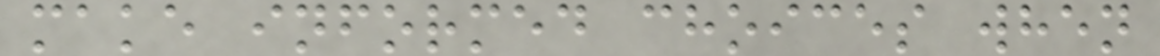make informed choices when
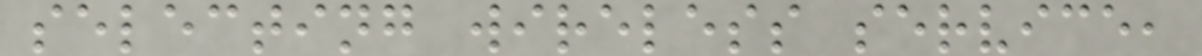selecting wireless service,
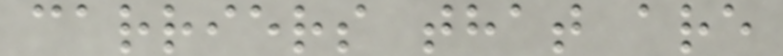carriers that are
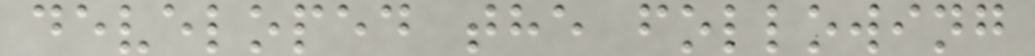developed the following
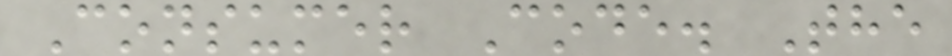Consumer Code. The
